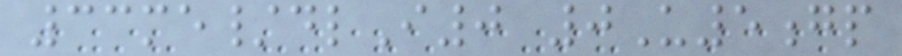33me/dlI0 0U5gp
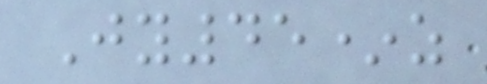Jy45*z
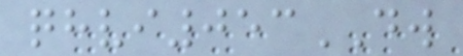qhvi053DW
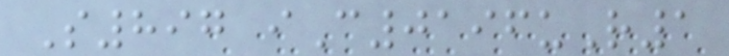S897 iC0196uR1
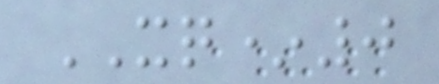XQ*0
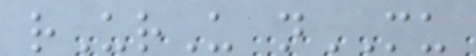rUrU nMU
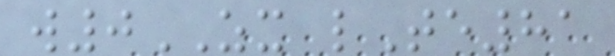w0ZX lTe81
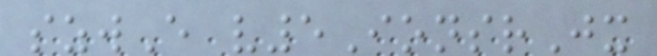szwE v5IonsrJx
